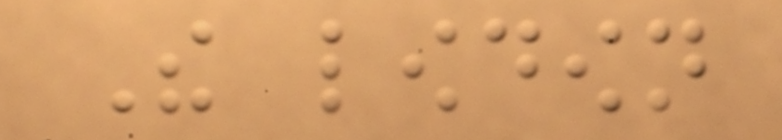The lowdown
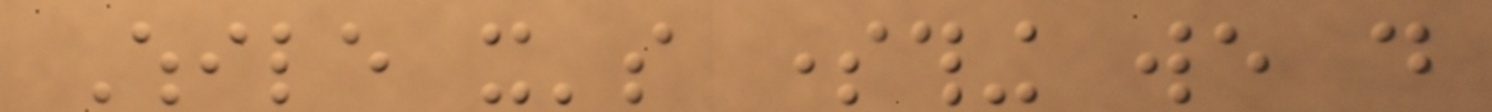While it's something we do
